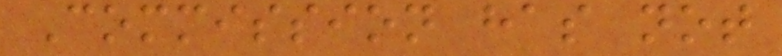Commission has not
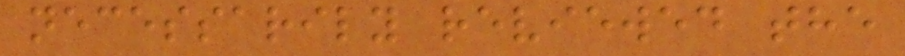necessarily reviewed the
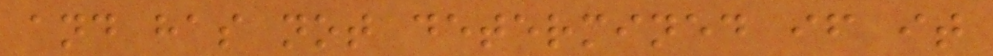and has not determined if it
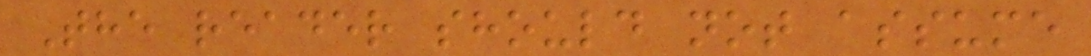The reader should not assume
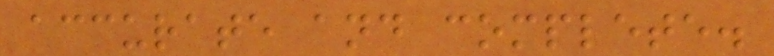accurate and complete.
